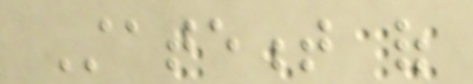Statement of
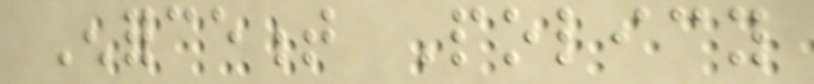Enforcement Policy
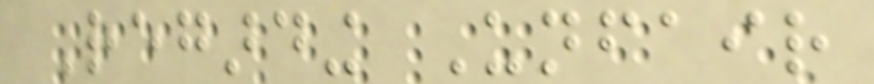Regarding Unfair
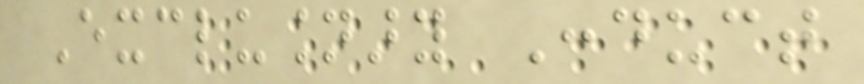Exclusionary Conduct
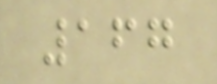167
